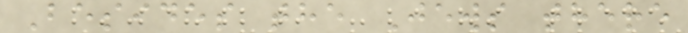Besides the Jews there
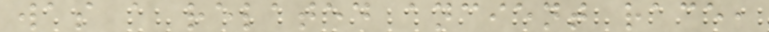was a related ancient race,
